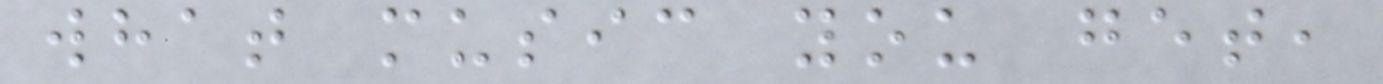what music you get,
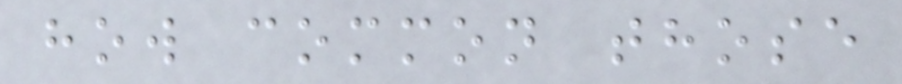how common those
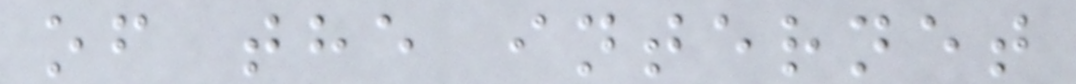of the internet
